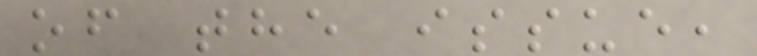of the issue,
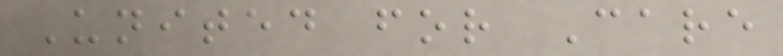United for Care
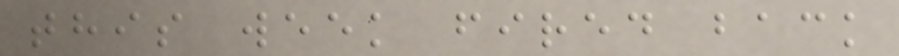this week fired back
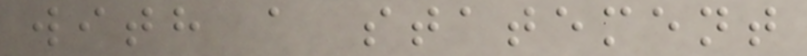with a statement
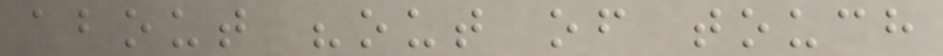about "out of touch
